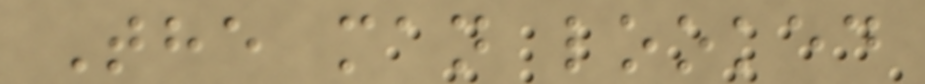The man looked
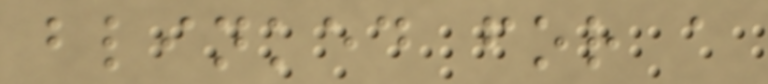blinked for a
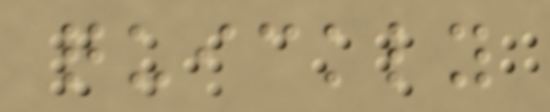quickly
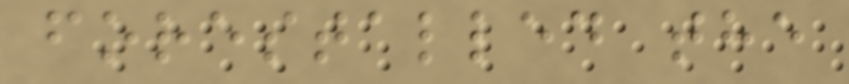forestalled the
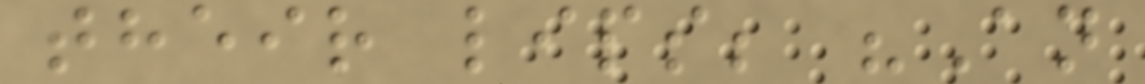their lips; "An
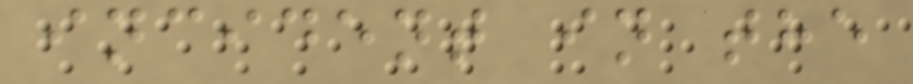incident in the
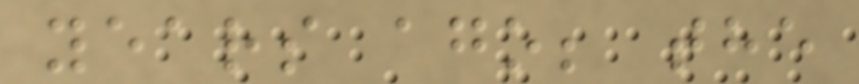years ago; the
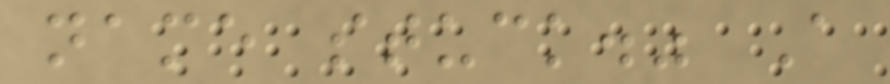name stuck." A
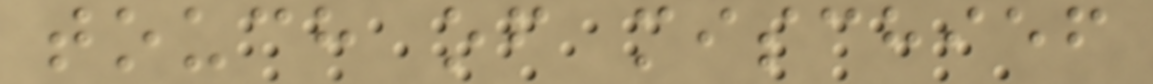touch of mischief
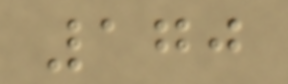170
